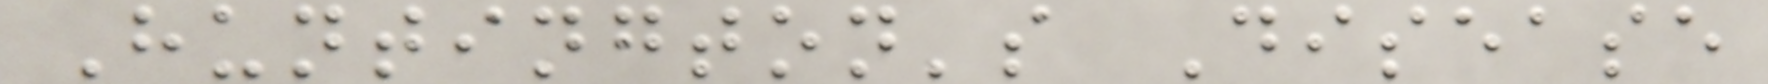Huntington's Disease
